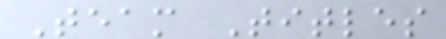Team Titles
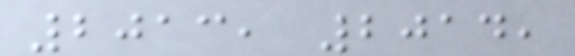2013, 2014,
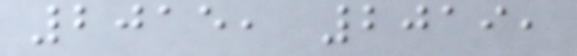2015, 2019,
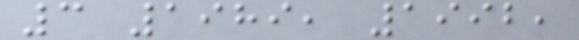3 1989, 1992,
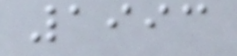1993
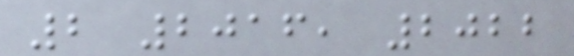2 2016, 2022
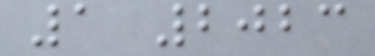1 2023
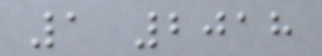1 2018
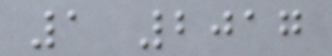1 2017
